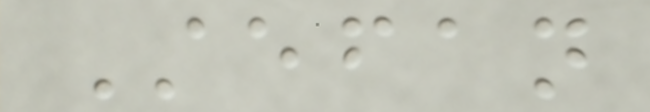Stefan
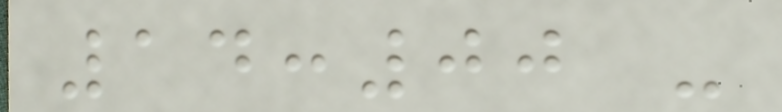14:00 -
